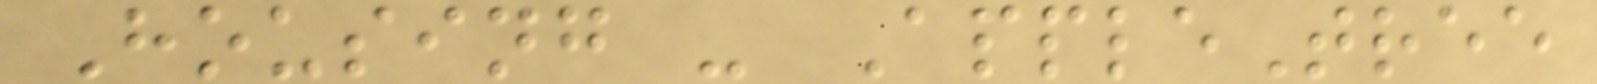Housing - AppleTree
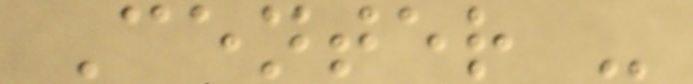Center -
